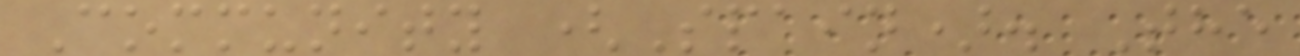Community (Spain). The
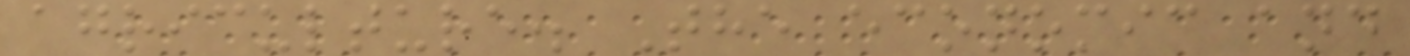agriculture. The economic and
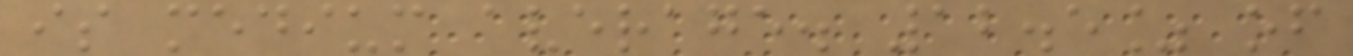is medium average. 12.5% of
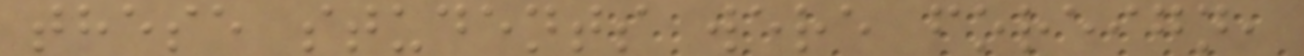these students were foreign,
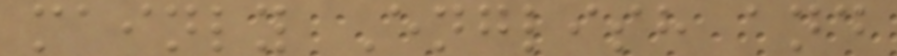mainly English and
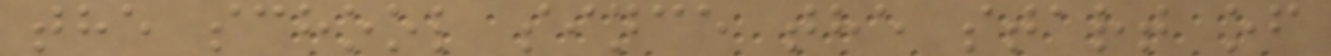the school since the start of
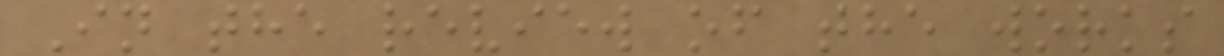In the review of the works
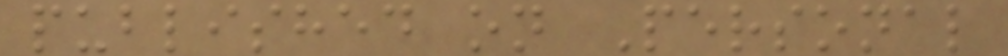published on Personal
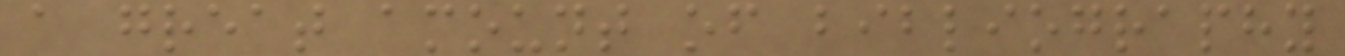a great amount of bibliography
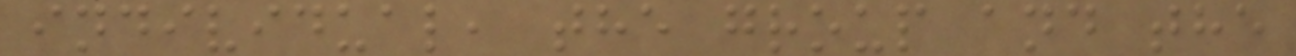individual, the group and the
